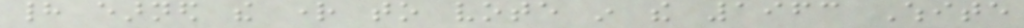had earned the right to vote in the 1963 White
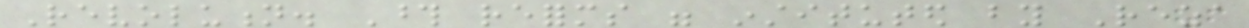Revolution. Those reforms were instituted by Reza
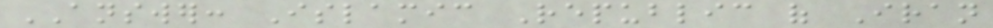ANSWER: Islamic Republic of Iran
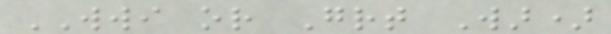WWI or Great War)
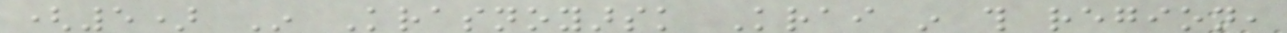(5) In Krasnoyarsk Krai in this region,
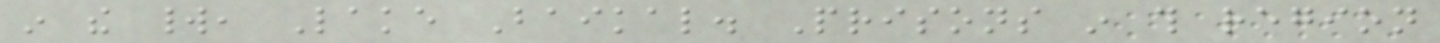in the world, Lake Baikal. Prisons in this region
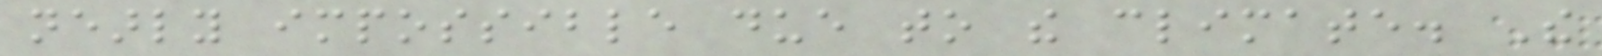nearly impossible due to the climate. The
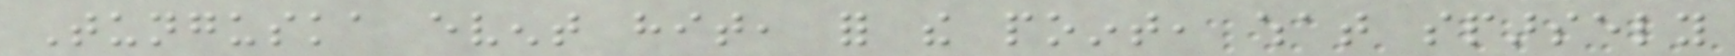Tunguska event hit, for the point, what sparsely
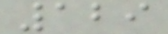129
